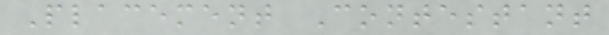Placement Contestant
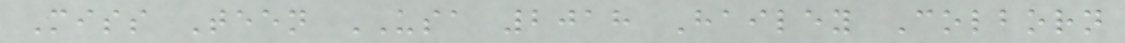Miss Teen USA 2018 Hailey Colborn
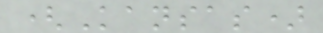(Kansas)
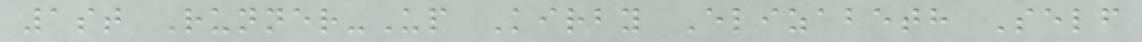1st Runner-Up Kirby Elizabeth Self
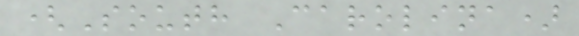(South Carolina)
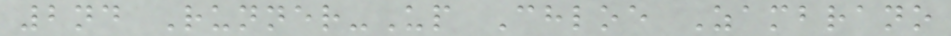2nd Runner-Up Chloe Zambrano
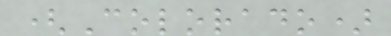(Colorado)
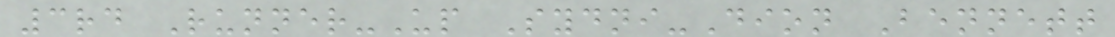3rd Runner-Up Sydni-Dion Bennett
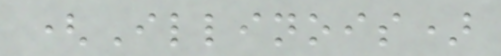(Illinois)
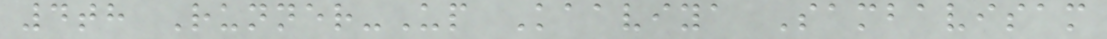4th Runner-Up Kaaviya Sambavisam
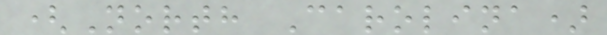(North Carolina)
